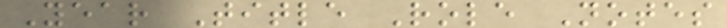Year Title Role Notes
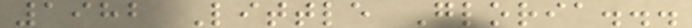1982 Little Gloria...
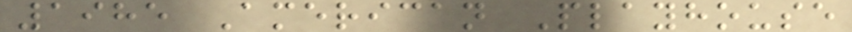1985 American Playhouse
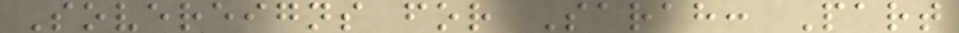Sovereigns for Sarah: Part
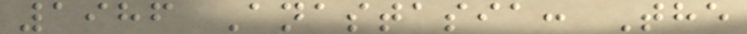1986 Anastasia: The
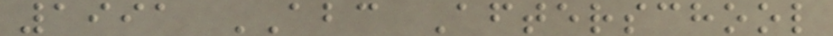1991 ABC Afterschool
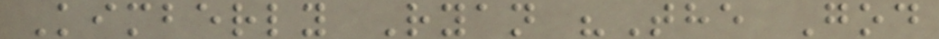Kimberly Ryan "The God
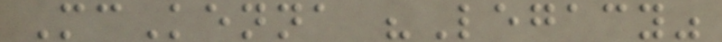McKenna "Legacy"
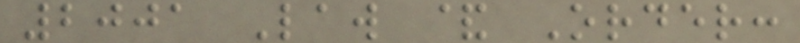2001 Law & Order:
